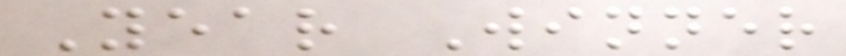Year Winner
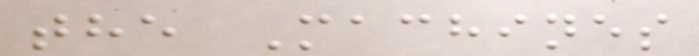the Machines
